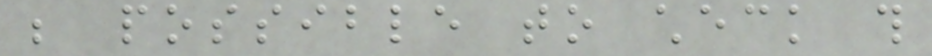be possible to check this
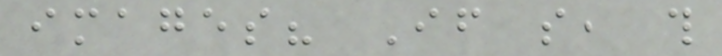images? If so, this
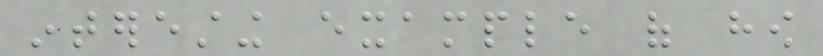interesting example of how
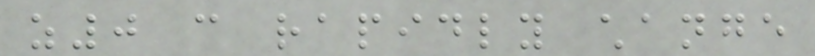z0 can rapidly change
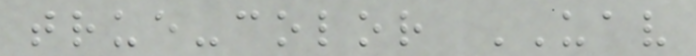true-color UAV
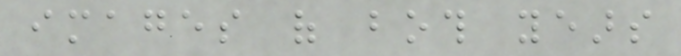images of both years
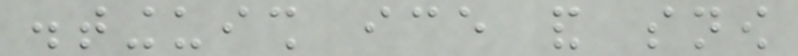distinguish ice and snow
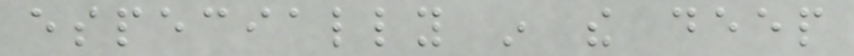especially in the deep
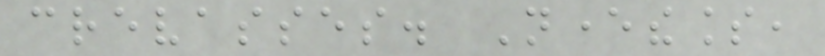crevasses. Nevertheless,
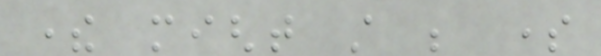there might still be some
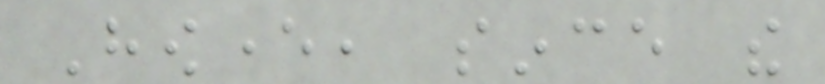However, since the
